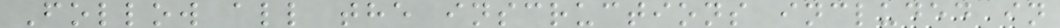Follow all the inscructions included in
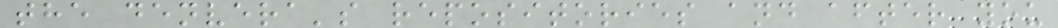the denvera's repositories and after you
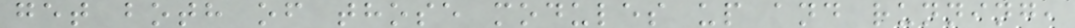get both of those modules up and running,
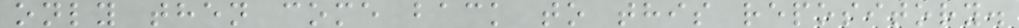only then come back to this repository.
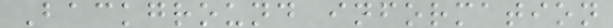Background information
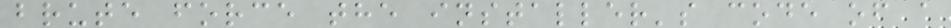brute force the installer's code of a
